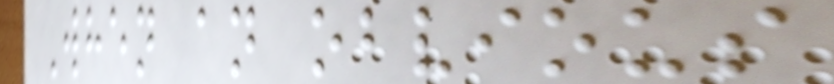When an obvious
